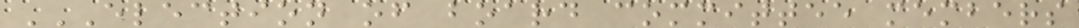ELECTION OF BOARD COMMITTEE MEMBERS
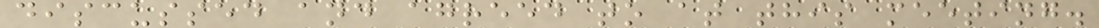discussed and agreed to at this meeting.
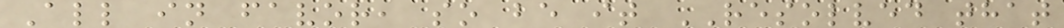All in favor, so be it RESOLVED that
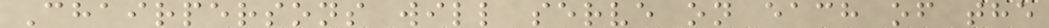Chairpersons will serve on each of the
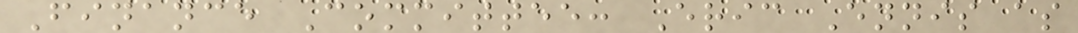Finance Committee: Eric Ennis as
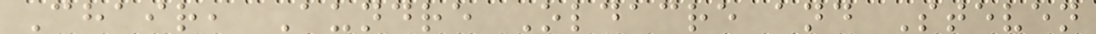Chair, Aundre Oldacre and Steven
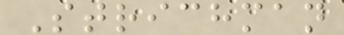Strichman
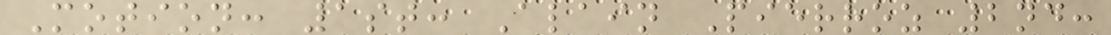Motion: 1st: Alain Pierroz 2nd:
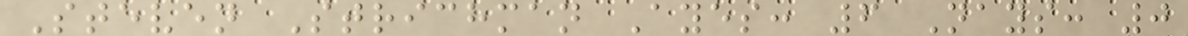Steven Strichman Ayes: 6 Nays: 0
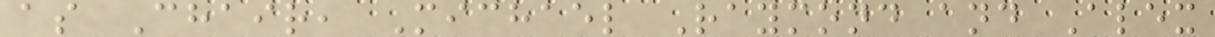as Chair, Michael Raymond and Alex
